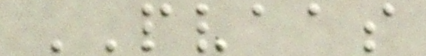PVAAS
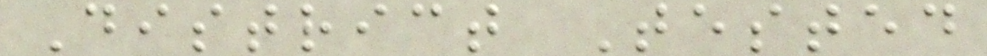District Tested
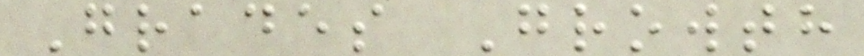Grades Growth
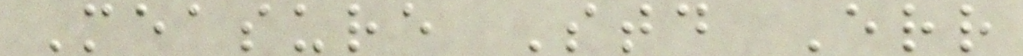Measure Std Err
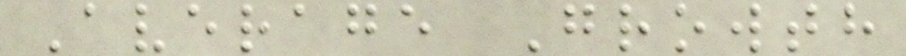Average Growth
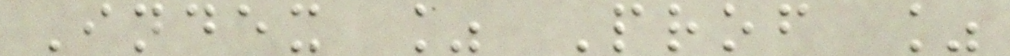Index % Prof %
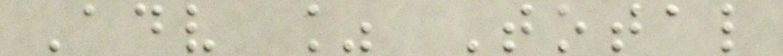Adv % Total
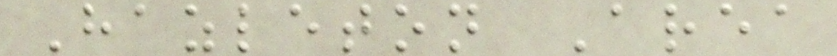Hazleton Area
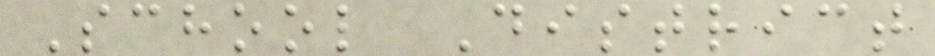School District
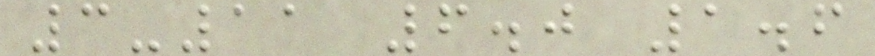3-11 6.0 1.6
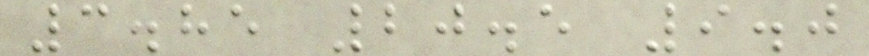3.85 20.5 9.0
